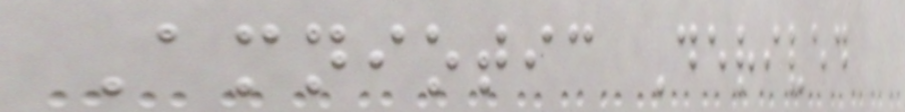Amniotic Derived
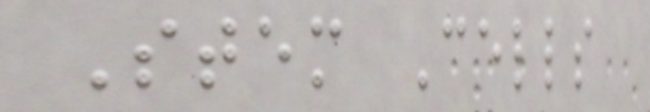Stem Cells
